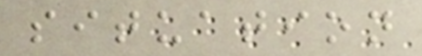situation
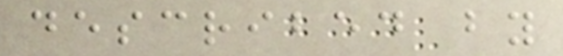described by
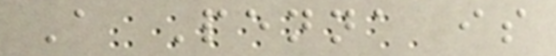A Penna is
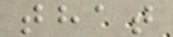that
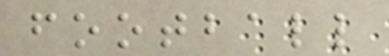football
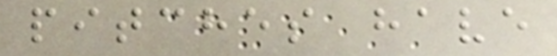pitches have
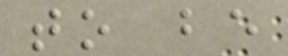to be
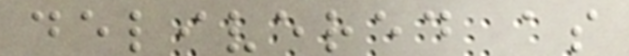delivered as
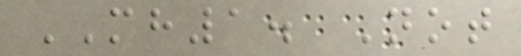MH1. Not
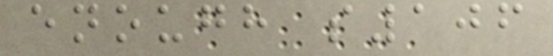enough s106
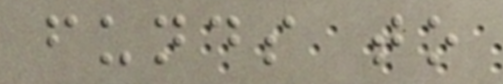funds to
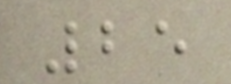25
